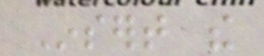Insert the
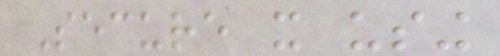Secure it using
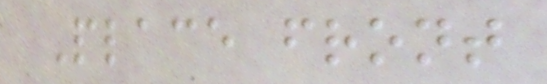Place front
